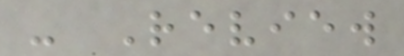- Review
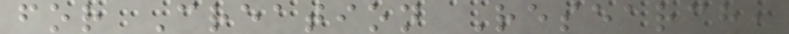for Creation Research,
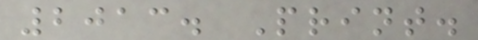2013. Print.
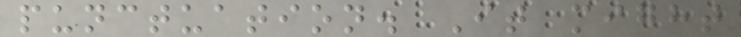punctuation. It might
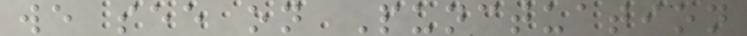we see on Punctuation
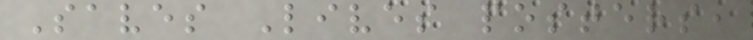Saves Lives posters,
